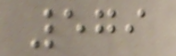579
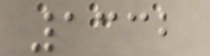1332
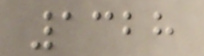1328
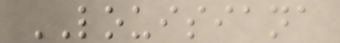LOUISIANA
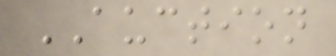AUCTION
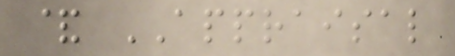& APPRAISAL
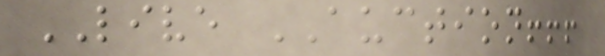LIVE AUCTION!!!
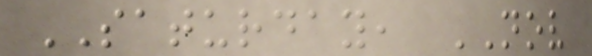SATURDAY, NOV
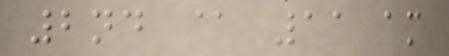2nd @ 11 am
